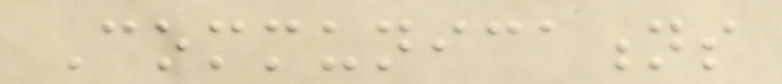Communications
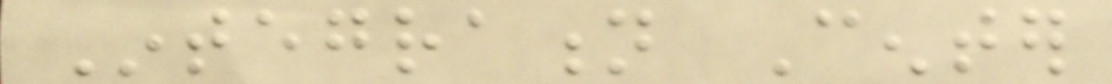Integration Center
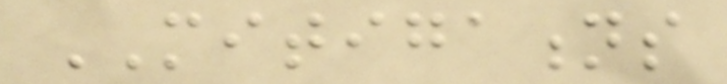MITIGATIONS
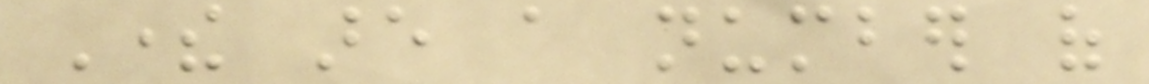There are a number of
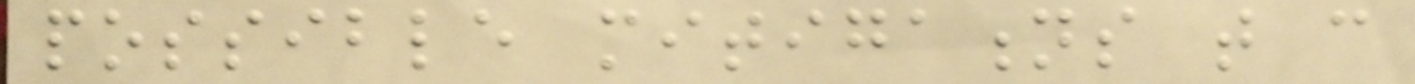possible mitigations that can
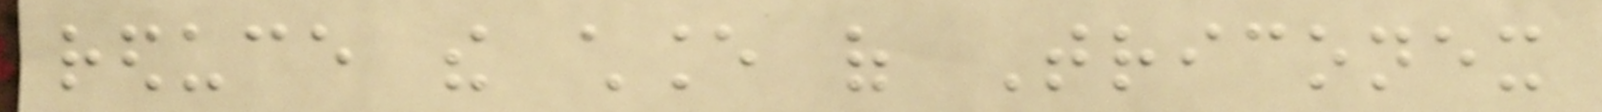reduce the chance of Triconex
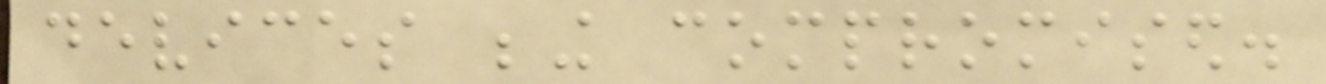devices being compromised.
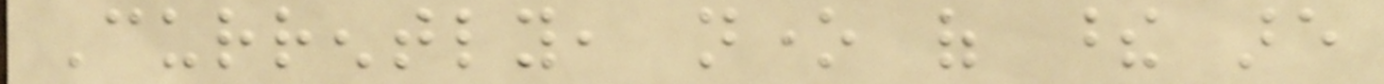Currently, none of these are
